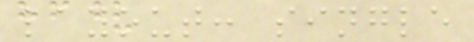layout: single
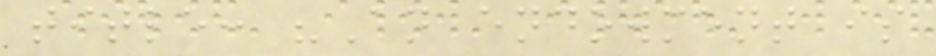title: "An endowment is
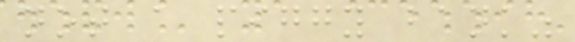not a piggy bank"
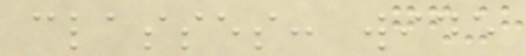classes: wide
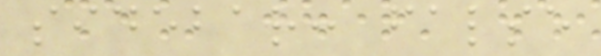sidebar: false
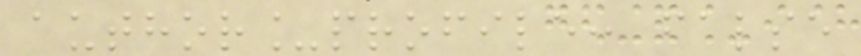author_profile: false
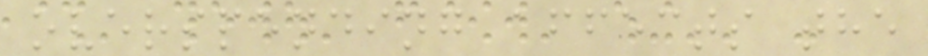overspending affects the
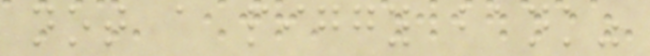not a piggy bank"
